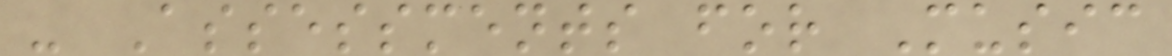- Assessments for Music
